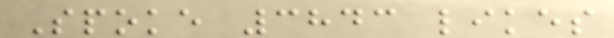Spoke 3843 likes
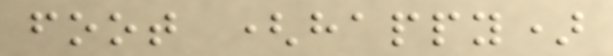foot (happy)
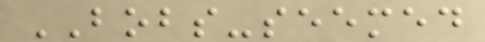BOBS-seemed
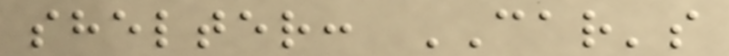shelter: CAR's
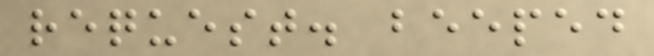request. beeped
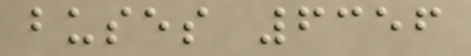buses 6356
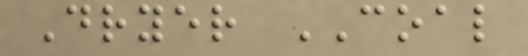Dryer COAL
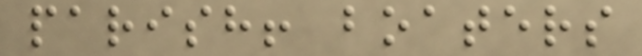parish! boaters
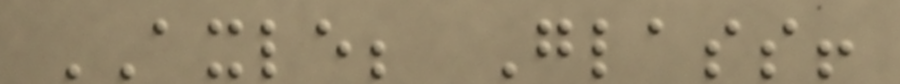AXLE; Glass!
